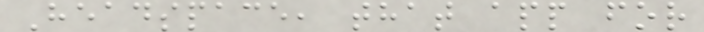Headspace, that app for
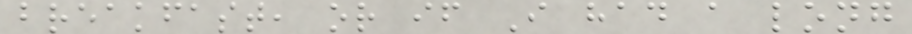breakfast, or if I had a long
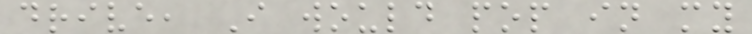drive, I would pop in my
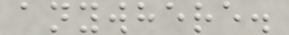anywhere.
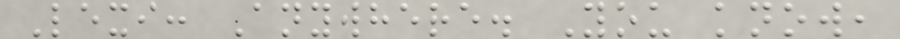Lexi: Anywhere. You know,
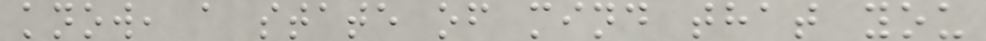know, a state of mind that you
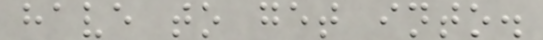have to get into.
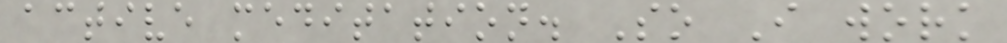active meditation. So I work
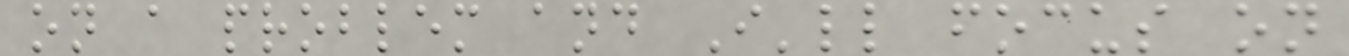on a problem and I'll focus on
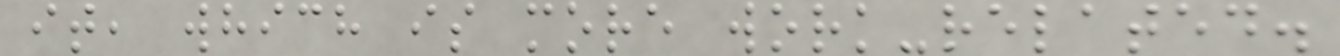it, which is more work-related.
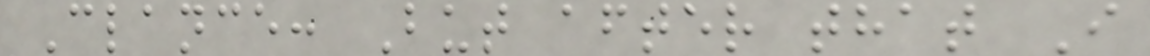Clance: But after that I
